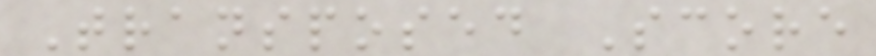Transposed Score
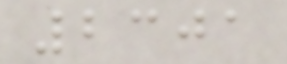2301
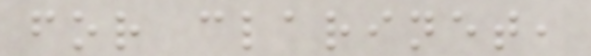for clarinet,
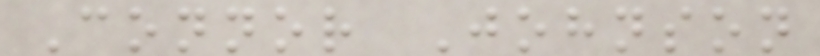Connor Johnson
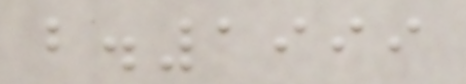b.1999
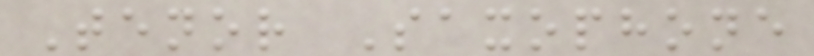Tenor Saxophone
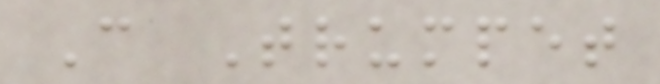C Trumpet
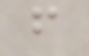f
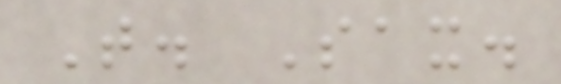T. Sax.
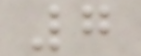7
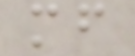mf
